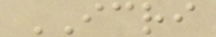ICRI
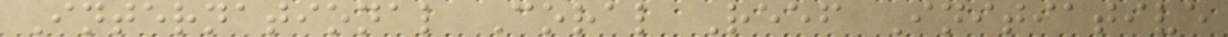International Coral Reef Initiative
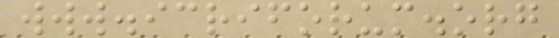www.icriforum.org
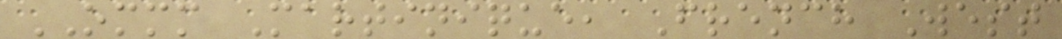OMMM Martinique, French West
